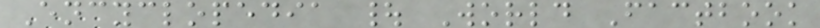Encyclopedia | World Factbook
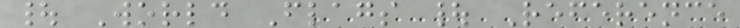| World Flags | Reference
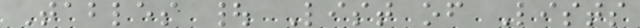Tables | List of Lists
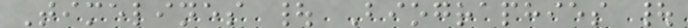Timelines | Biographies |
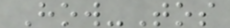How-Tos
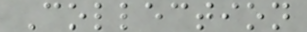Collection
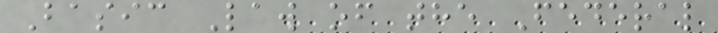Basic Law of the Federal
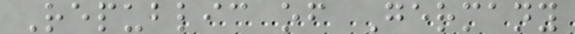Republic of Germany
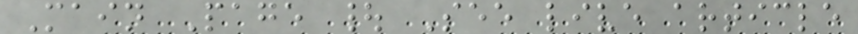Main Page | See live article
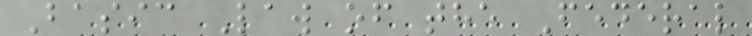Basic Law of the Federal
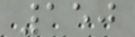150
